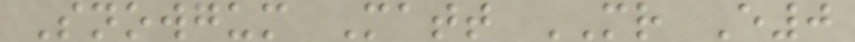Snowgum Matt MR E0
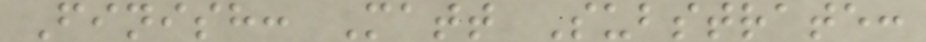Finish: Matt Substrate:
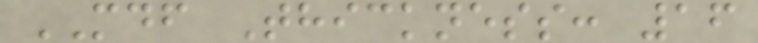MDF Thickness: 16
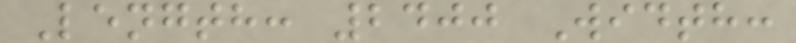Length: 2400 Width:
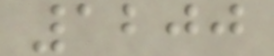1200
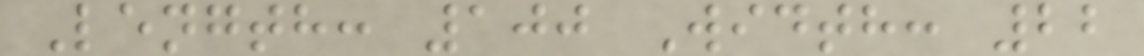Length: 100 Width: 22
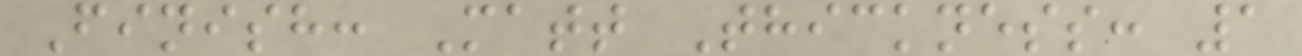Finish: Matt Thickness: 1
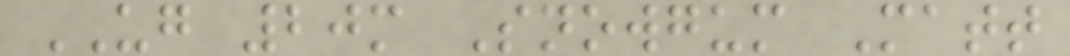UG 20m Snowgum Matt
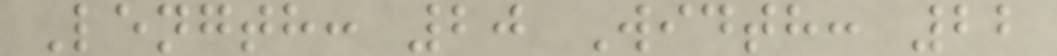Length: 20 Width: 22
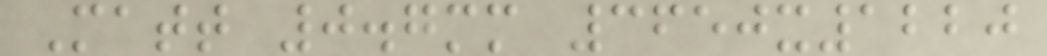Matt 0.7mm 3650x1220
